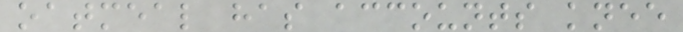oatmeal has accounts knee
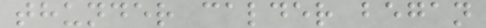thunder calder began
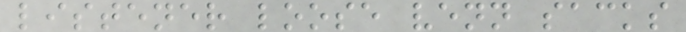listener loose venn sacks
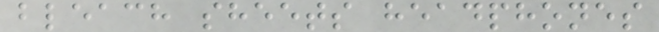bleach sheets headphones
